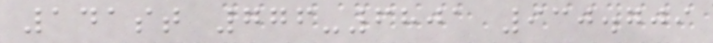141st 776-6801 930.709
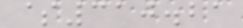$310.21
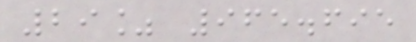29% 965.695
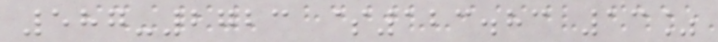587-2723 $123.83 13%
